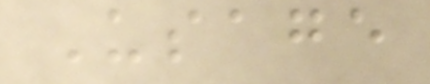Usage
